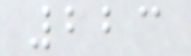223
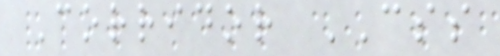Corridor CSS
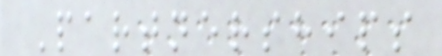Partnerships
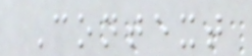Context
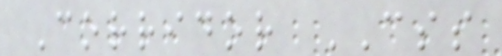Corridor CSS
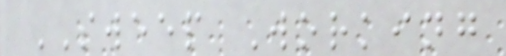SWEEP Working
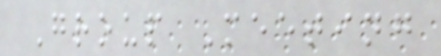Group Meeting
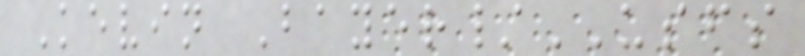Kevin Bayer/USFS
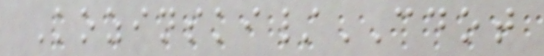Kozinski/CDOT
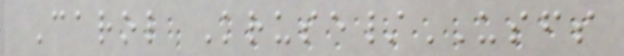Carol Kruse/USFS
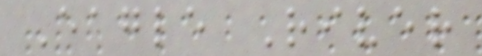Eagle River
